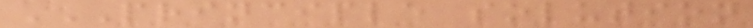PRINCIPLE SOLUTION
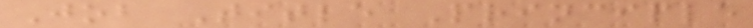Job Title Principle
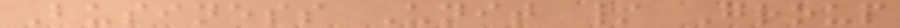Business Unit / Group
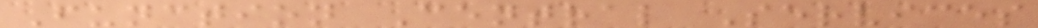Function Central Services
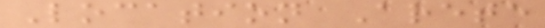Location Arete
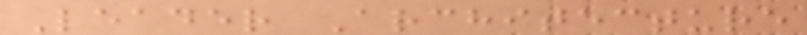Leader Architecture
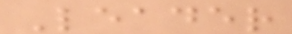Leader
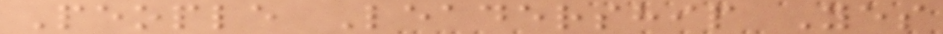People Leadership Yes
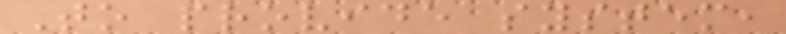To provide system,
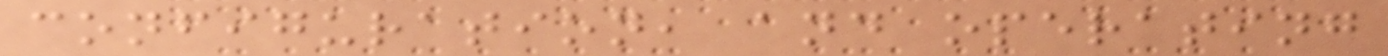configuration, and operating
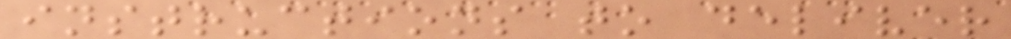instructions to deliver
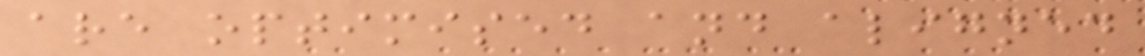are optimised and aligned
